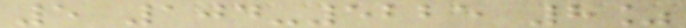5 104-5225 8%
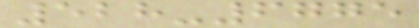528-6775
